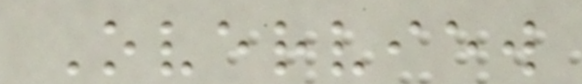Overview
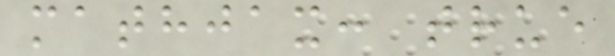mathjax: true
